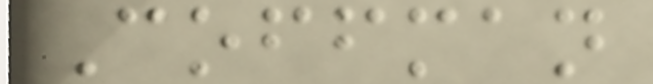Coffman
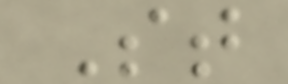St
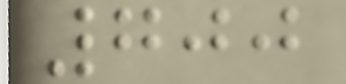700
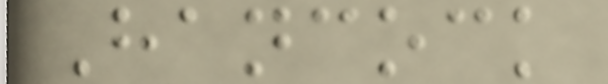Hancock
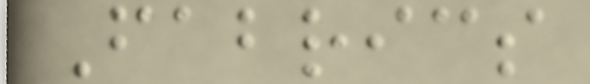Fabrics
